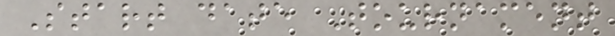Start date Tournament
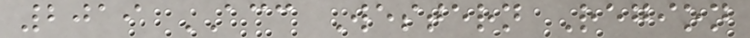2019 ACC Western Region
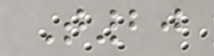T20
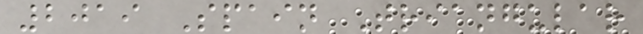2019 Spain Triangular
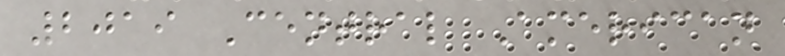2019 Central American
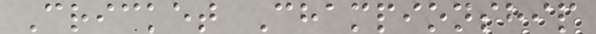Cricket Championship
